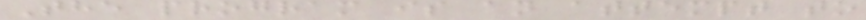The program is an attempt to
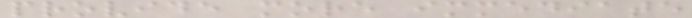provide more immediate
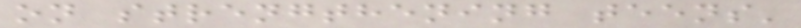on strengthening teens'
